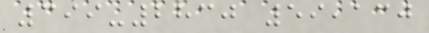399-2830 59,130
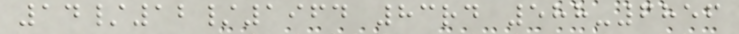14/12/1964 83rd 588-6856
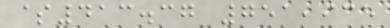$413.37 751,935
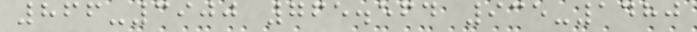866-3900 765.564 935-1480
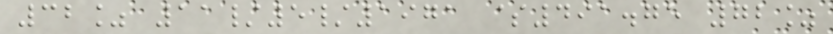32% 11/5/1971 $491.75 72%
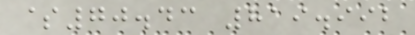$70.43 819.992
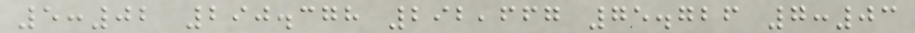5:02 290.378 292,667 75.726 7:03
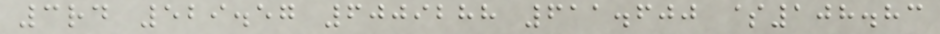3rd 529.57 6009288 611.600 $108.83
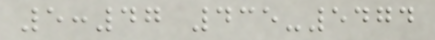5:47 435-5474
